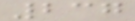237
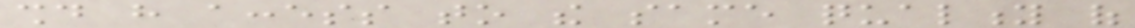should have access to the same quality of
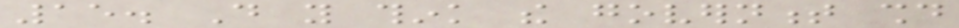15. Do you think the government should
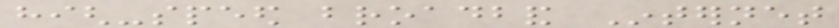high-speed broadband Internet
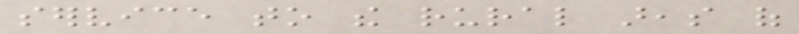service to the rural areas of
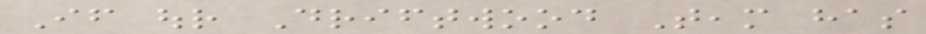If our Driftwood Team has
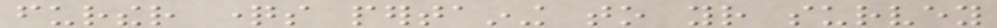further questions pertaining to your survey
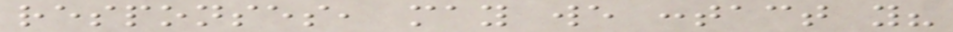responses, may we contact you?
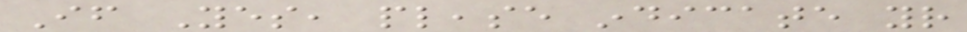If Yes, please indicate your
